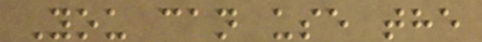You can use the
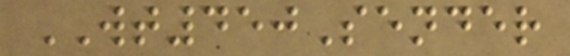WT450Sender
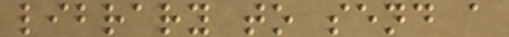library to send a
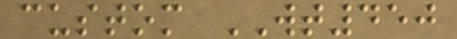custom WT450
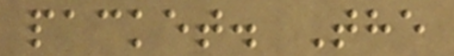packet. The
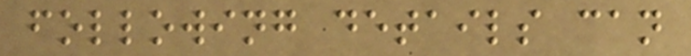following details can
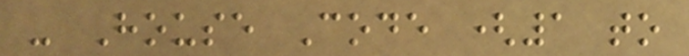- House Code (1 to
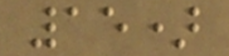15)
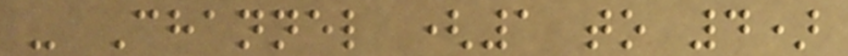- Channel (1 to 4)
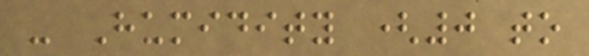- Humidity (0 to
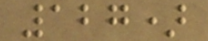127)
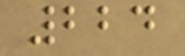224
